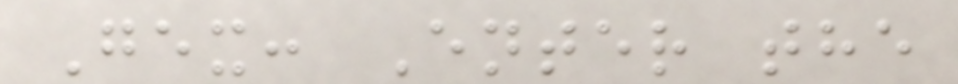Gex: Enter the
